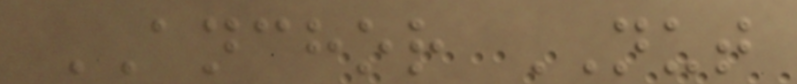ANCHOR NUT
